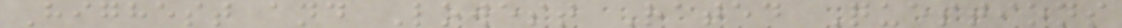Highest and Lowest Rated Questions
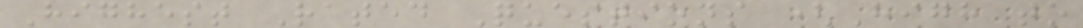Highest Rated Questions (High to
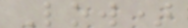Low)
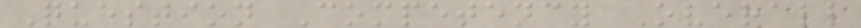Question Competency Overall
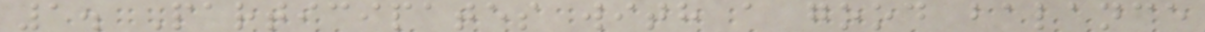1. Participates with a good balance
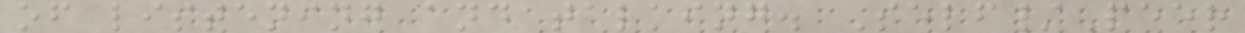of listening and talking. Self/Peer
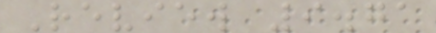Review 9.71
